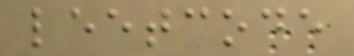leetcode
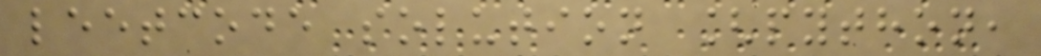leetcode solution [python,
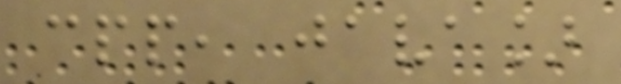cpp, java]
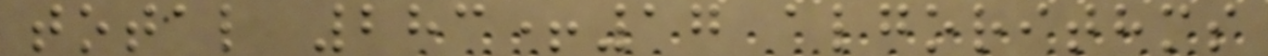total 283+17 algorithms
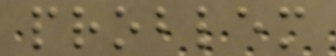problem
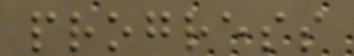progress
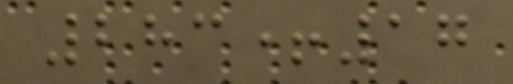283+17
